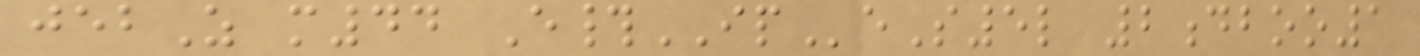jebZ m44 E#IPeS5l 2dboo1
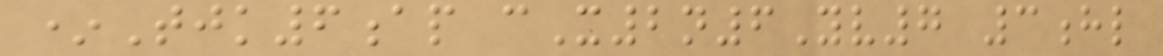*Tjk6ap cX2n6Yv7 3hl
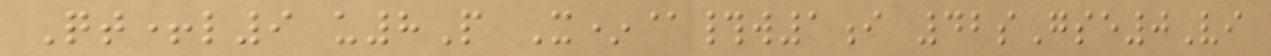Qt+l9 u8P X*@#w1i 42sGse0Vi
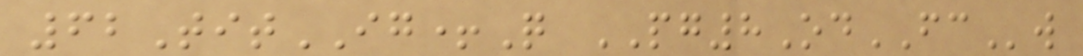62TitIG+Q PG8OdFCw
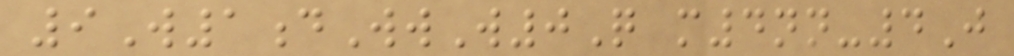9W1dWwW0Q m4nn-4J
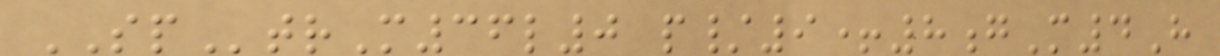SPtrM36l0 p/9+8gM4H
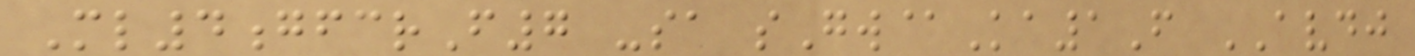Ml4gfcrF7 -sa sGw@Ka1F AVDJ
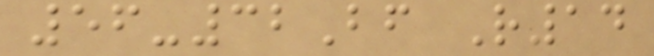56-32Bf R14
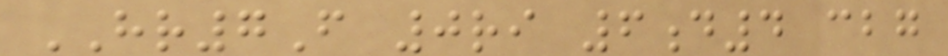HR7F 0ri 6d4 cbg
